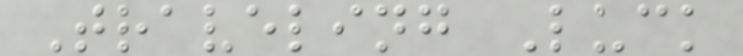Traveling Luck
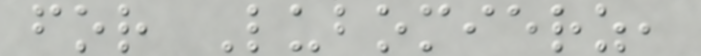for Lubomierz,
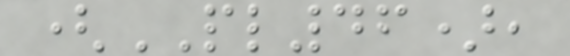(PL46),
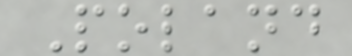Poland
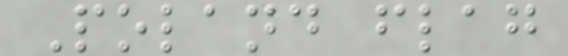Poland flag
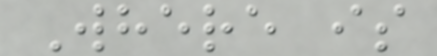Where is
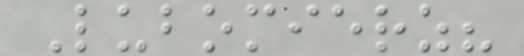Lubomierz?
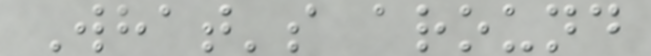What's around
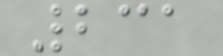231
